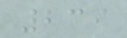239
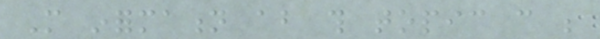More information about this topic can be
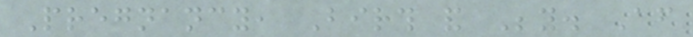Pregnancy, Birth and Beyond. After
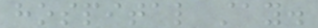hospital stay.
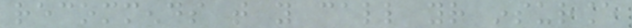recommends that you call your insurance
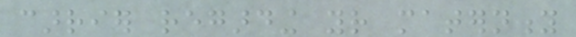carrier regarding your maternity
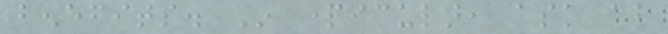benefits. In particular, ask about
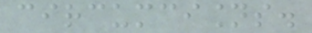circumcisions.
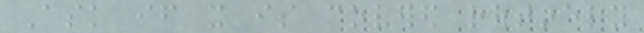Ask if it is covered routinely
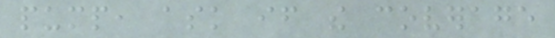pump, ask if the coverage
